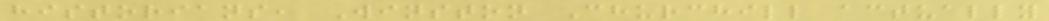historians, Winston Churchill actually
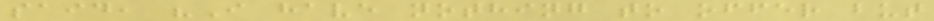said, "I have nothing to offer but
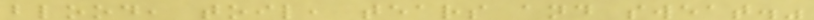blood, toil, tears and sweat."
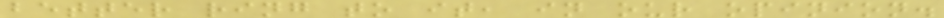better ring to it, in our opinion.
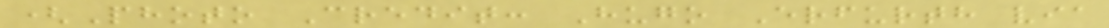(Photo Credit: Hugo Erfurth via
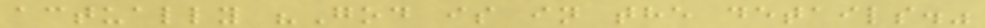actually "God is in the details."
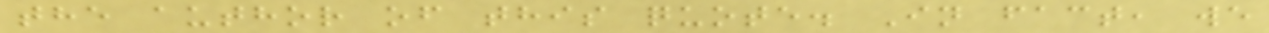the author of this quote. In fact, we
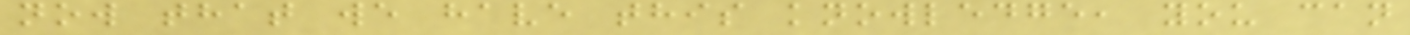now that we have this knowledge, you can
